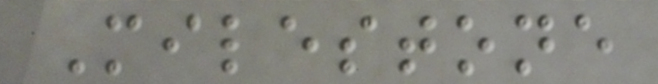Milestone
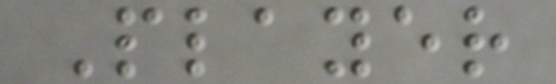Player
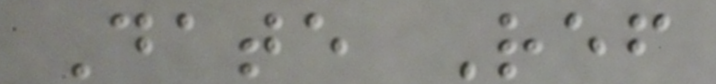Date Ref
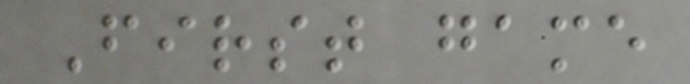First game
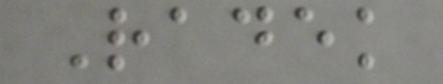Radek
